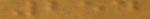254
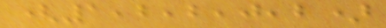(1,2,2,0,2)
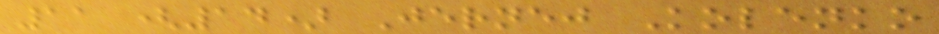11 (14) Jernej Kolenko
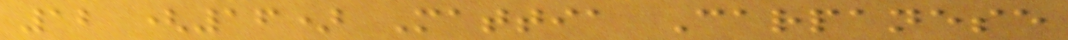12 (16) Mattia Carpanese
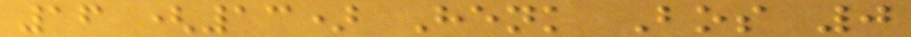16 (13) Henk Bos 0
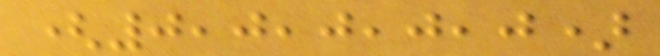(0,0,0,0,0)
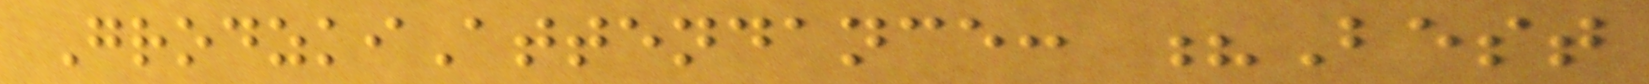GrodzkiAttendance: ?Best
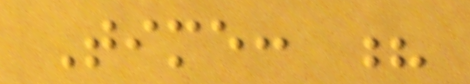Time: ?
